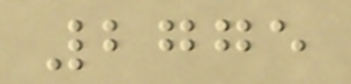2775
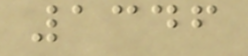1346
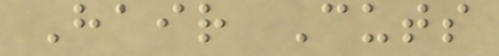Hair Cuts
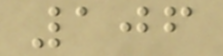106
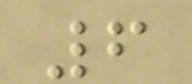6
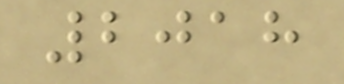2018
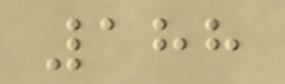188
